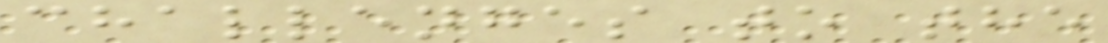challenges to the
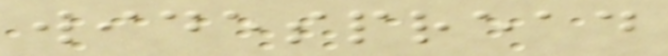widespread
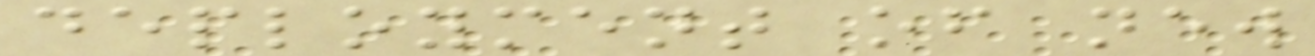deployment of new
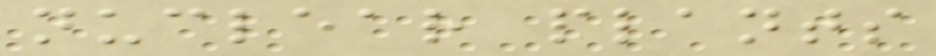nuclear plants
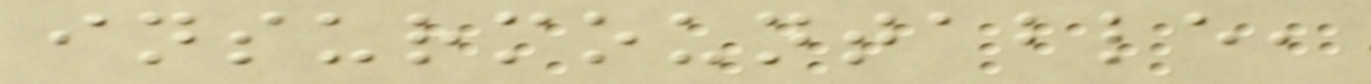insurmountable,
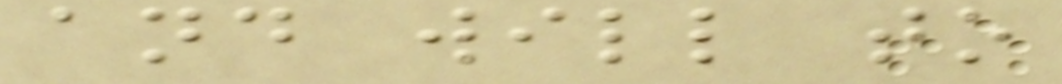and will to
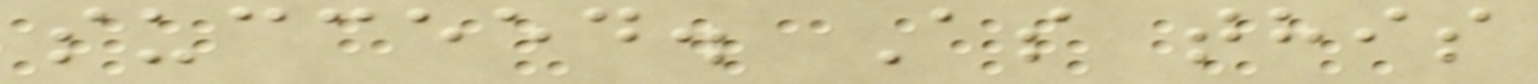succeed. As this
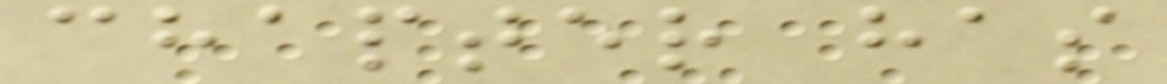chapter has
